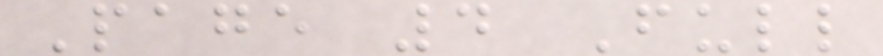Page 4 Full
